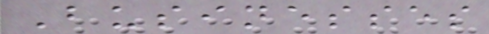Businesses
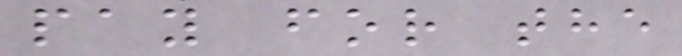pay for the
